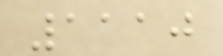1110
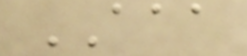AAA
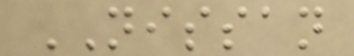NISSAN
